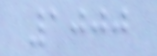1000
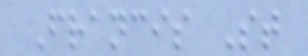Francis St
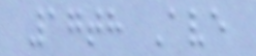17th Ave
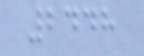2448
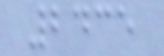2435
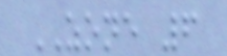ZONE 6
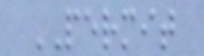PERMIT
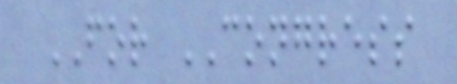FOR CONGRESS
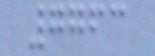7763
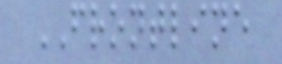FRONTLINE
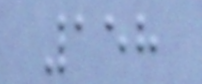158
